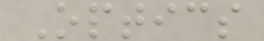Optics
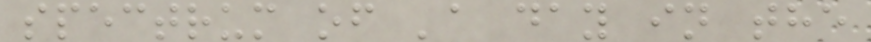spectrum of 'a day in the
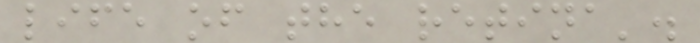life of the retina'.
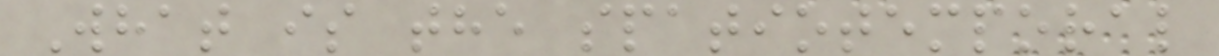What is the spatiotemporal
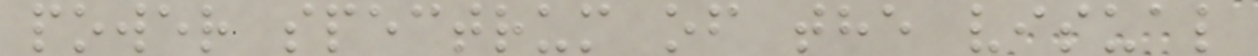power spectrum of the visual
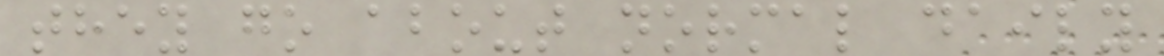they go about normal daily
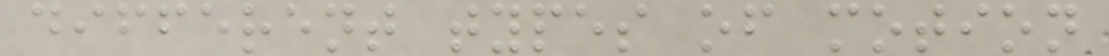different types of motion
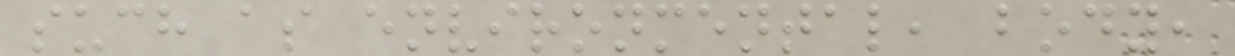such as environmental, body,
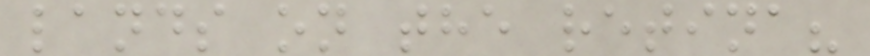lands on the retina?
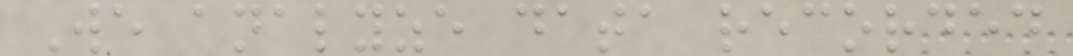We analyze data recorded
